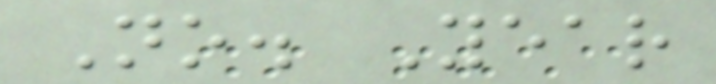No. Year
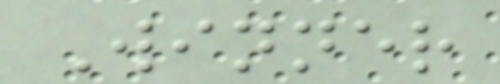Winner
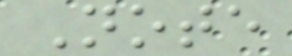Note
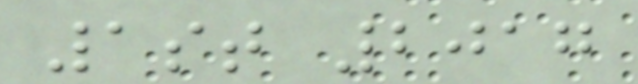1st 2017
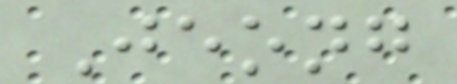Jeong
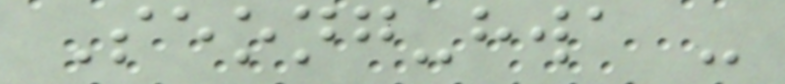Seong-hwa -
